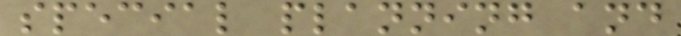special planning and
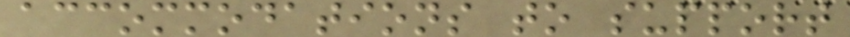accommodations to support
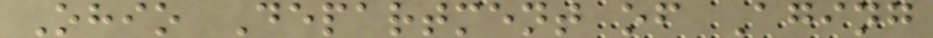Ohio Department of Aging
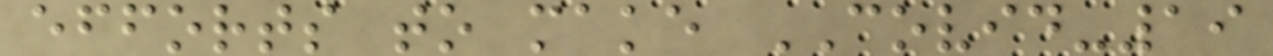efforts to make COVID-19
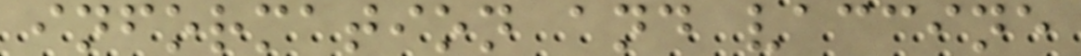information and vaccine
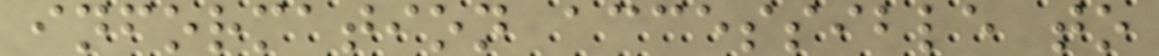information accessible to
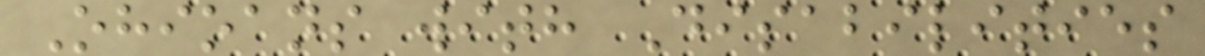Ohioans with Disabilities
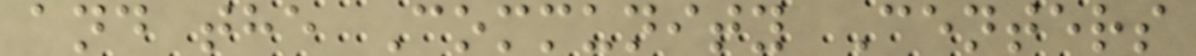and the Community Centers
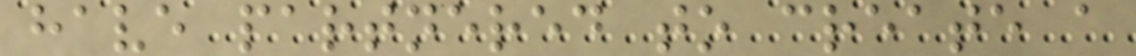have partnered to create a
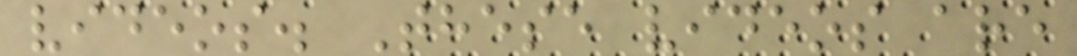videos. These videos are
